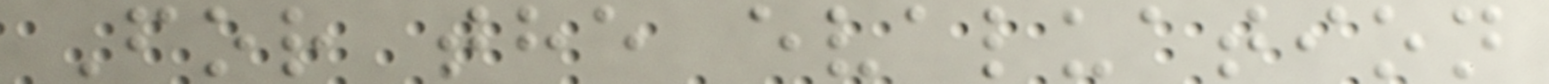For the evaluation
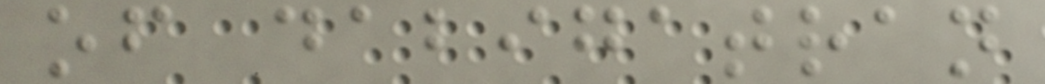of dabigatran
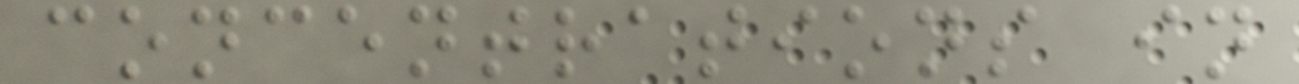concentrations in
